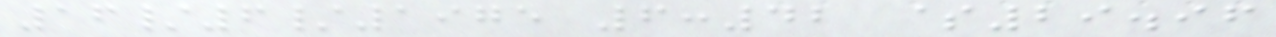16/6/1975 6:42 $29.96
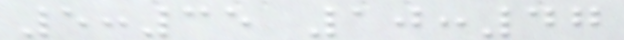5:35 10:47
